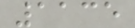1135
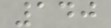140
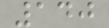140
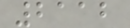2112
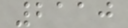2110
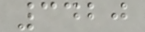3420
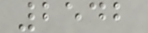2542
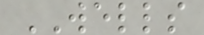WELLS
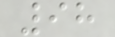98
